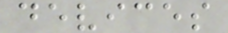devices
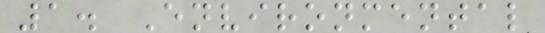1. Environmental
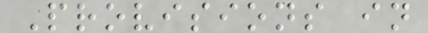Provisions in
